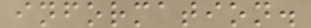information.
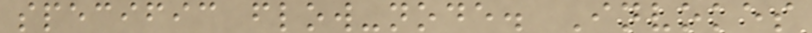specific flow-node. Invokes
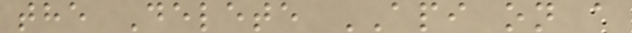the Delete API on a
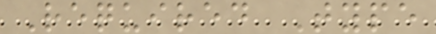Required Type
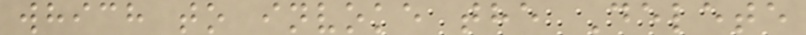which to invoke the Delete
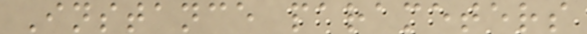Instance parameters
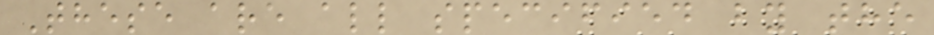These are all specified by the
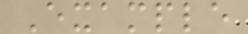Example
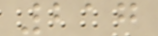217
